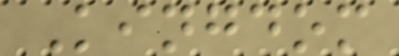Kingdom
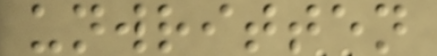unwritten
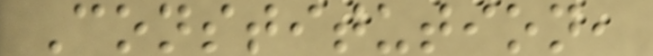Constitution,
